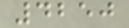4250
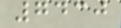7430
